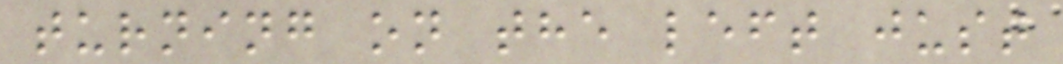turning on the left just
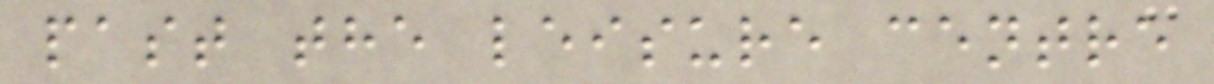past the leisure centre
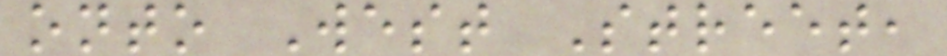onto West Street,
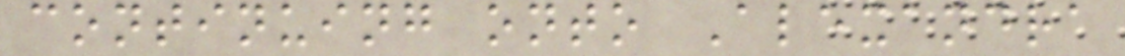continuing onto Alexandra
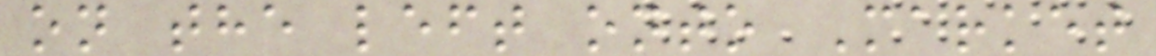on the left onto Market
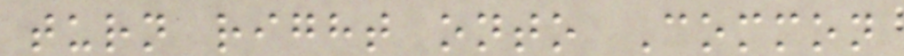turn right onto Common
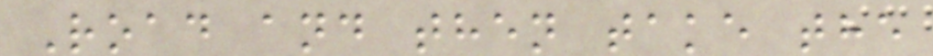Road and then take the
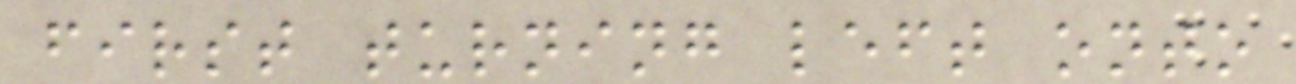first turning left onto
